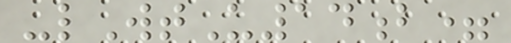-lWtU14b=
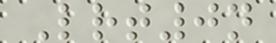Lrt0n
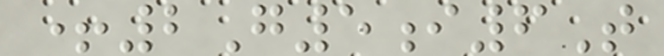+2G5i6T
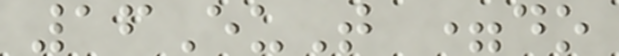16EuT =do
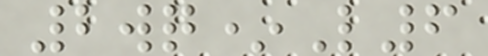2wq*L6
